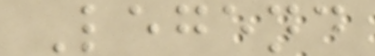Legend
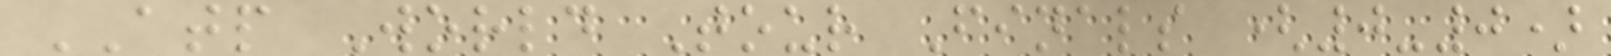ATP World Tour Finals (0-0)
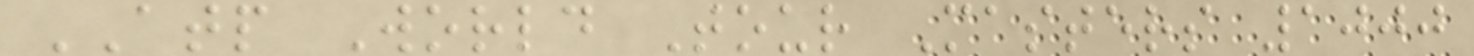ATP World Tour Masters 1000
